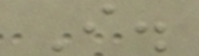I.
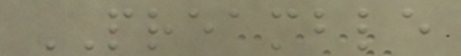PREAMBLE
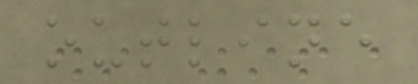outline
